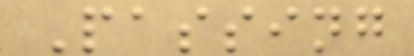Passing
